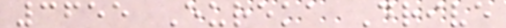3655 Eureka Drive
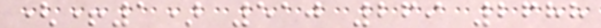(+1) 510 269 2688
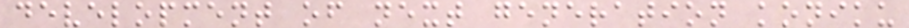development of next generation koniku
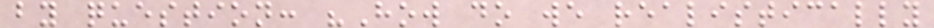by question: "How do we realistically
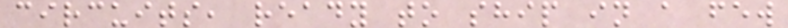circuits, ready to ship in a few
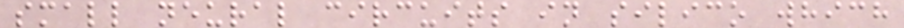small neural circuits in silico which
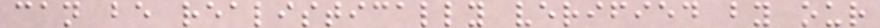can be realistically verified by our
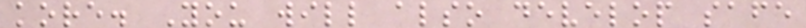kore. You will also develop safe
